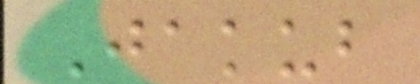Jakub
